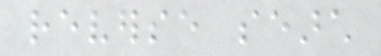reverse search
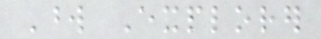Word Explorer
